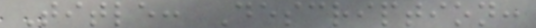Title: Description:
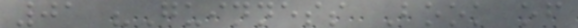01 "Guinness Book of
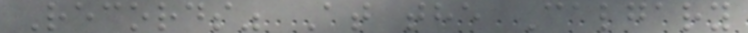Records" At the Calgary
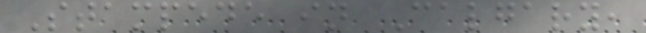Stampede in Calgary,
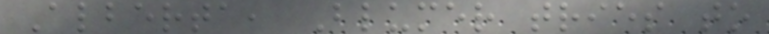Alberta, Blumer tries to
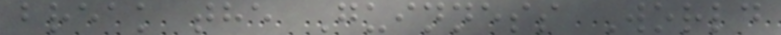break the Guinness World
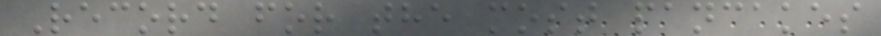Record for the most pancakes
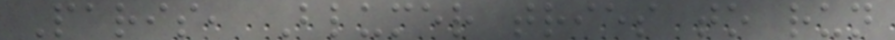Paris, Blumer tries to run
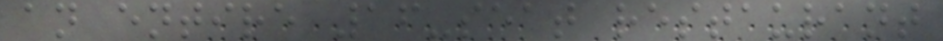an entire 16-seat restaurant
